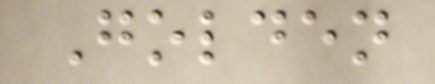Golden
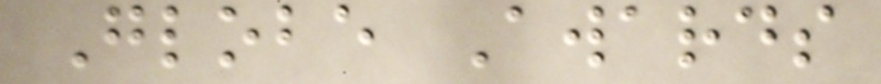Globe Awards
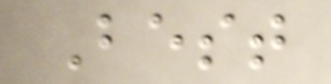Best
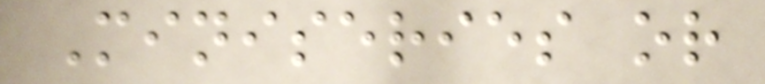Miniseries or
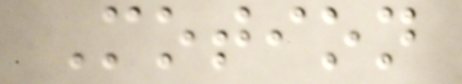Motion
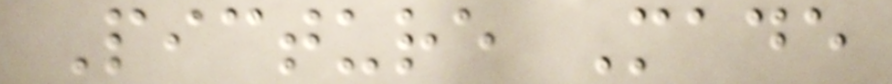Picture Made
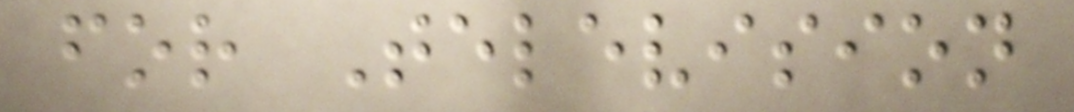for Television
